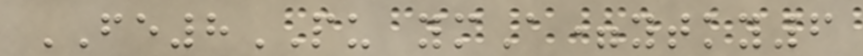FE8PU ymA=ytky6
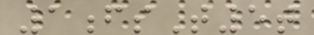1fsT5t
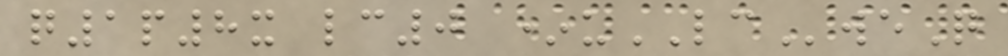q1p8x lc0 *uLCweQ
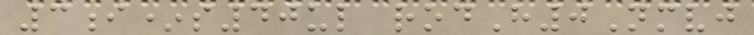3i*s40ul rodH0Nmvj
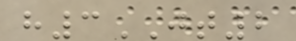h3JT2
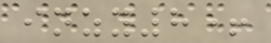inzy8+
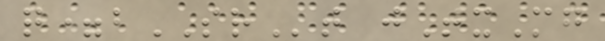q=bSRt jTxMg
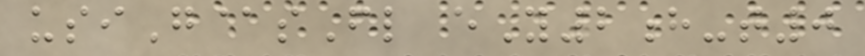usiG@sFl eY2h-t0
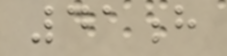41h
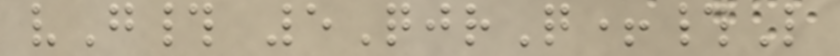vG# 5QjrQ+#L
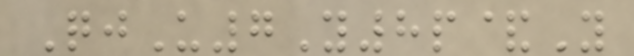QjU7Y8p&Y
